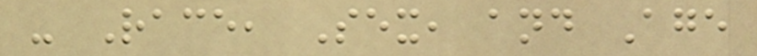- Race, Sex, and Age
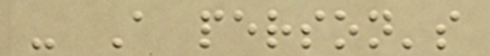- A person's
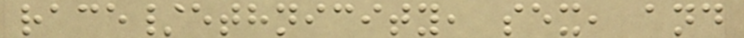race/ethnicity, sex, and
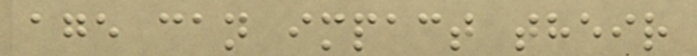age can impact their
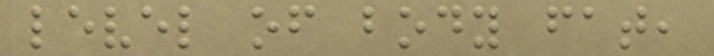level of body fat,
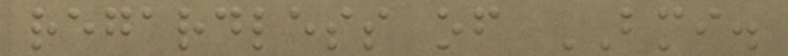regardless of BMI.
